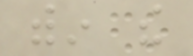within the
